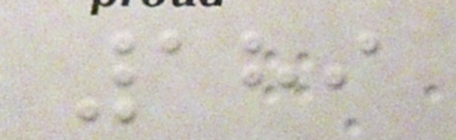189
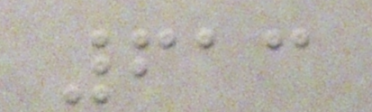613
